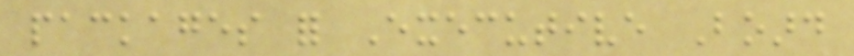packages for Executive Board
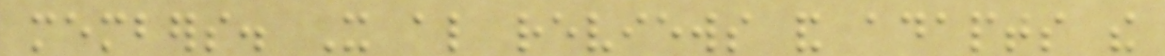members. It also reviews and adapts the
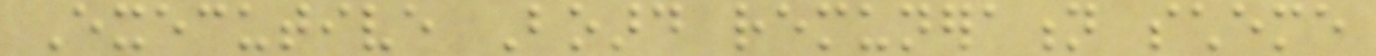Executive Board remuneration scheme
